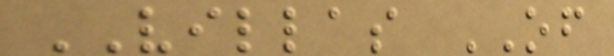VILLAS OF
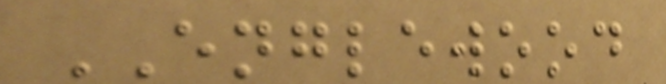ENGLEWOOD
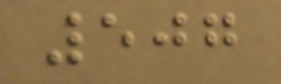507
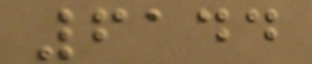6144
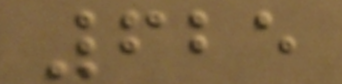625
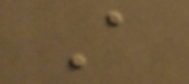A
